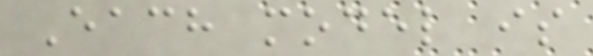Each model is
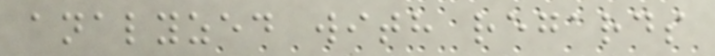analyzed with regards
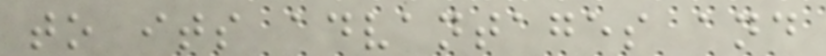to its advantages and
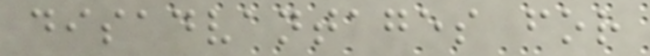disadvantages for
